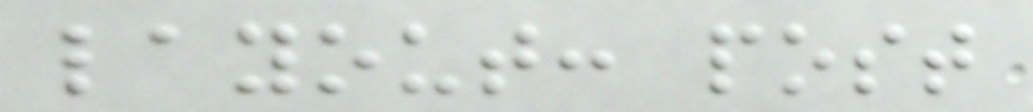layout: post
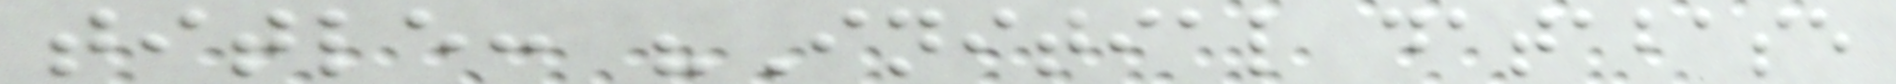title: "Initial database
